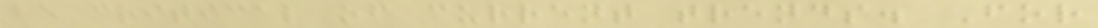be critical of current trends. For
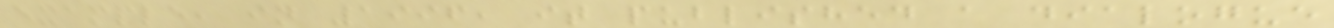example, in 1996, it published a dialogue
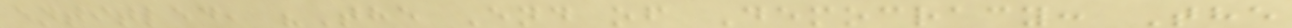entitled, "The End of Democracy: The
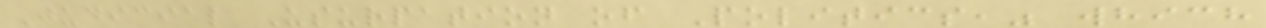Judicial Usurpation of Politics," which
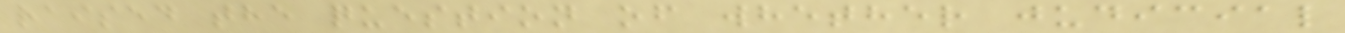raised the question of whether judicial
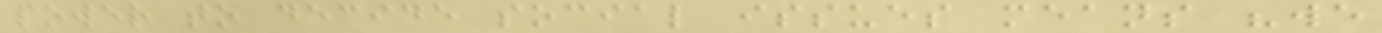power to decide social issues means "we
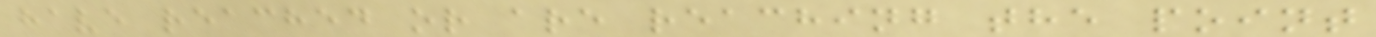have reached or are reaching the point
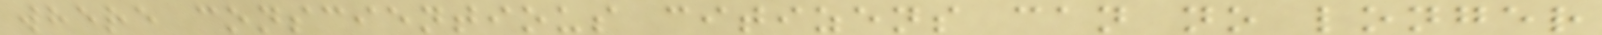where conscientious citizens can no longer
